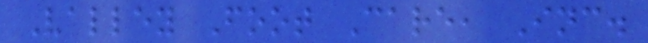Valley Foot Care, Inc.
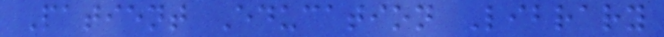Patient Education Library
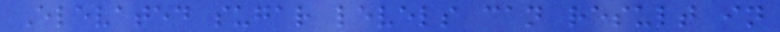Elevated sugar levels can result in
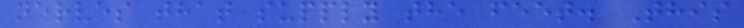nerves that supply the feet. This
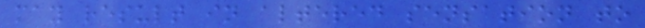may result in altered sensation to
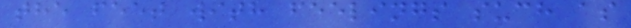the feet with feelings such as
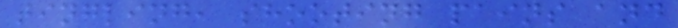tingling, shooting pains and
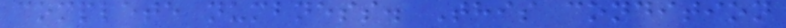complete numbness. This condition
